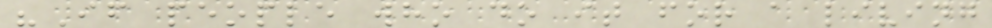"If people who do it for a living
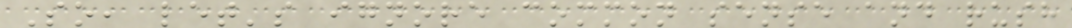So, let's ignore common sense and rush
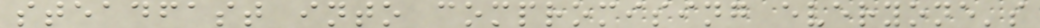steadfast into compromising everyone's
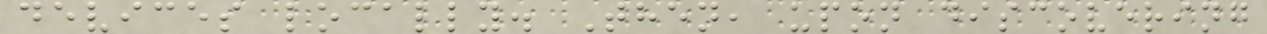devices locally. Then, upon discovering
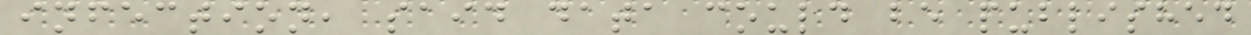infection, said data could be published
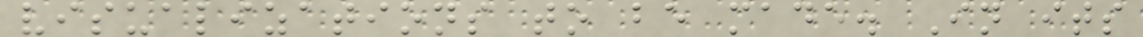visualizations to be made. In its
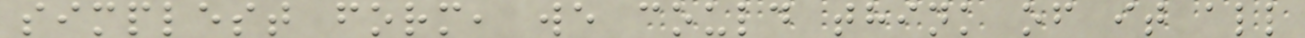simplest form, we could think of it all
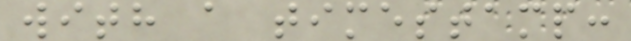with a timestamp:
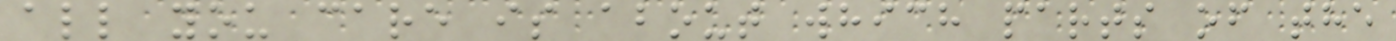all you care is about which parts of the
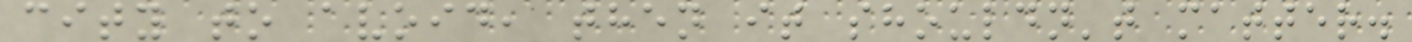city to avoid, then it shouldn't matter.
